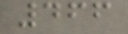466
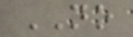NO
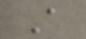A
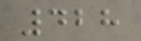428
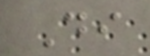Di
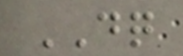DQ
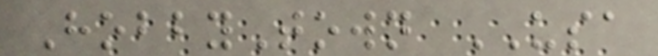HobbyTown USA
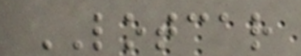LOTCAR
